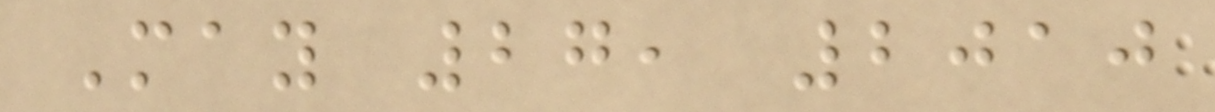May 27, 2010
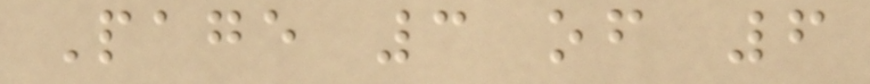Page 3 of 6
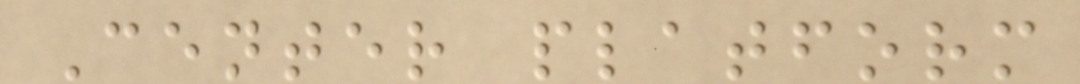Center platform
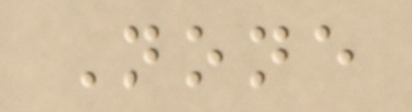None
